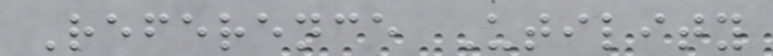Reference Utility
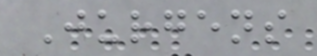Jurgens
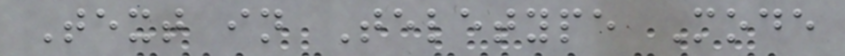Text in Teletype Mode
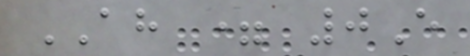AH = 0E
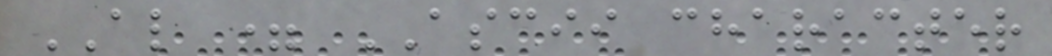AL = ASCII character
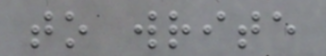to write
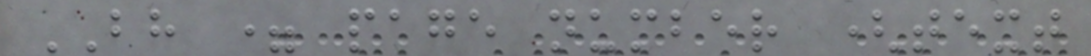BH = page number (text
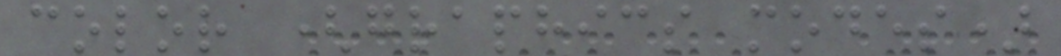color (graphics modes)
